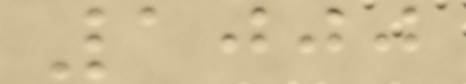1000
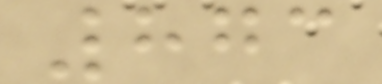873
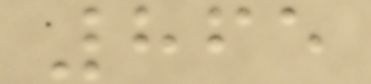865
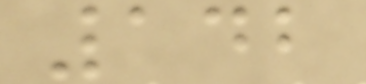142
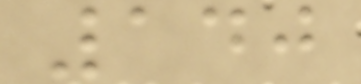140
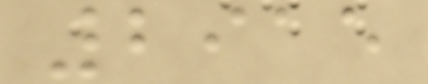2915
